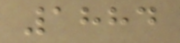1884
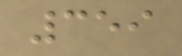359
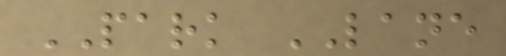PARK LANE
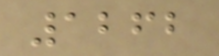1262
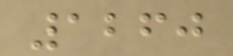1260
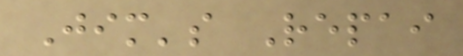Jim's Repai
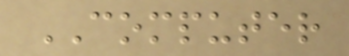COMPUTER
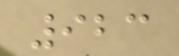923
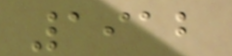1912
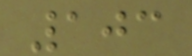103
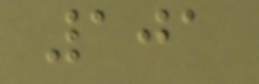101
